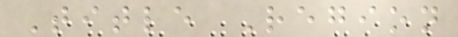Title Region
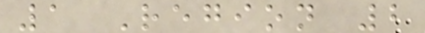1 Region 2
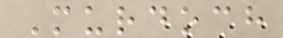Murdoch
